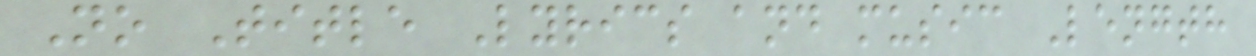No Title Lyrics and music Length
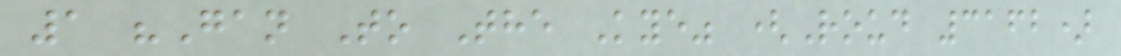1 "Gan To The Kye" (Roud 3162)
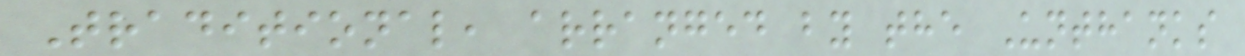Traditional, arranged by the Unthanks
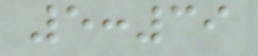5:39
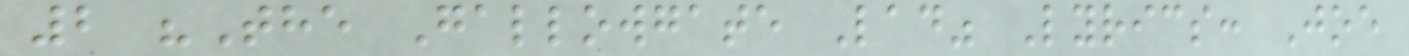2 "The Gallowgate Lad" Lyrics: Joe
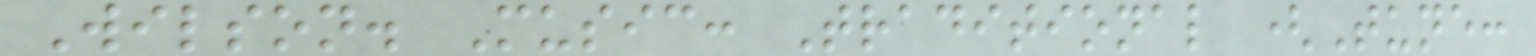Wilson. Music: Traditional (Tune:
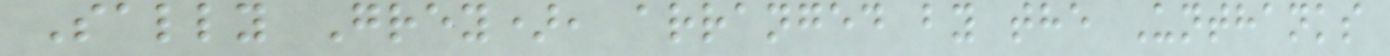Sally Grey), arranged by the Unthanks
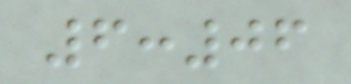6:06
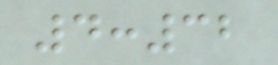4:32
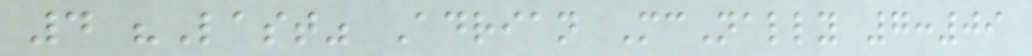4 "Last" Adrian McNally 7:09
